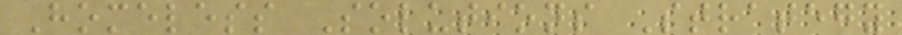Homeless Solutions Strategy
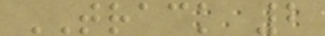TRACK 2
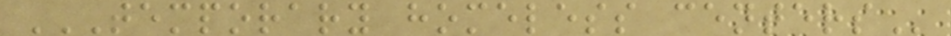TEMPORARY HOMELESS CENTERS
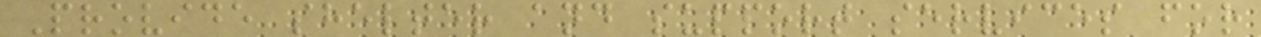Provide shelter and support services for
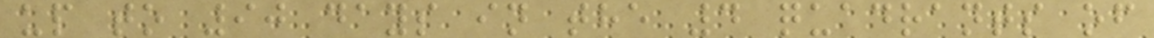up to 90 days in the 4 quadrants of
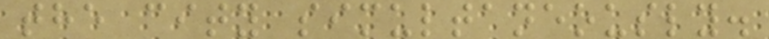the city simultaneously.
